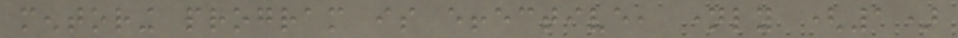mentoring program is effective, namely (1)
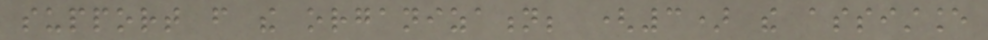support from the organization; (3) the assistance
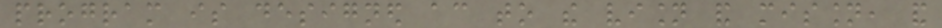program is designed according to the vision and mission, and
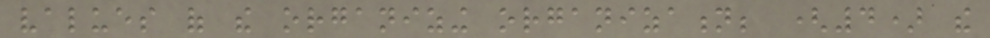values of the organizing organization; (4) the
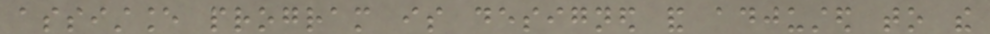assistance program is designed and adjusted to the
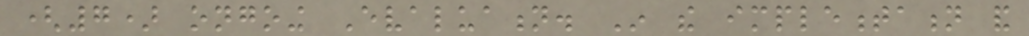(7) ongoing Evaluation. In the implementation and
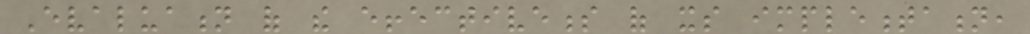Evaluation of the effectiveness of its implementation,
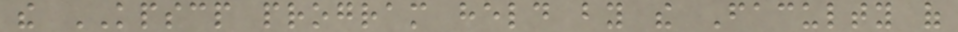the KPSCP program held by the Faculty of
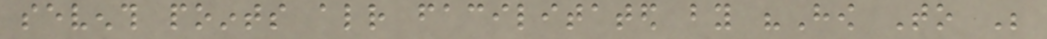seventh points already facilitated by "How To Be
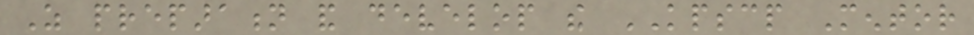As preparation and develop the KPSCP Mentor
